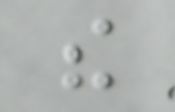the
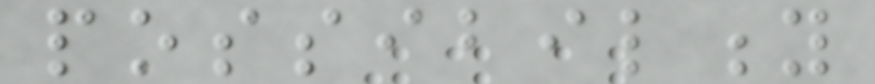possibility
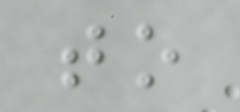to
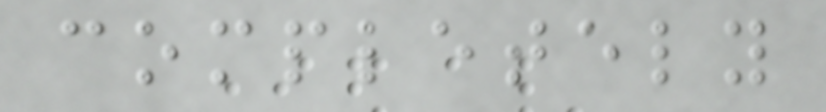completely
